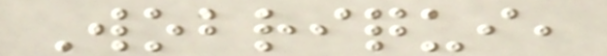Wobriqui,
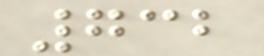732
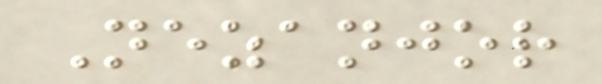Nezanjor
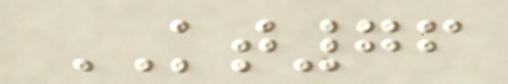KT76
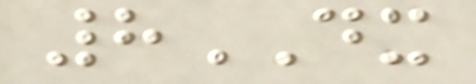8DX
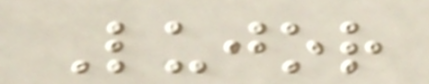Lujor
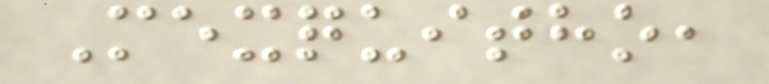Mexquitho,
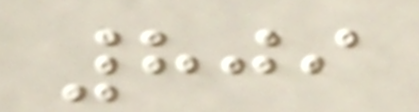809
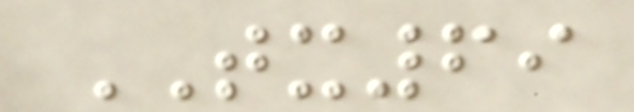TX69
